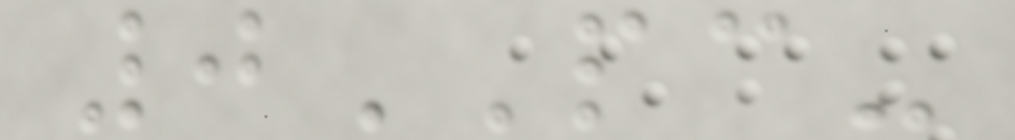0PC-
